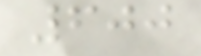600
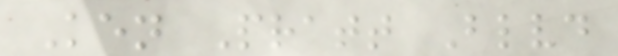Ken Pratt Blvd
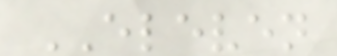ELEVEN
